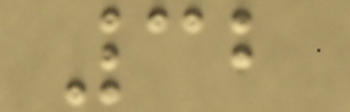32
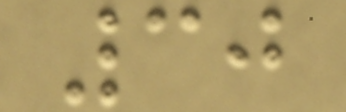30
